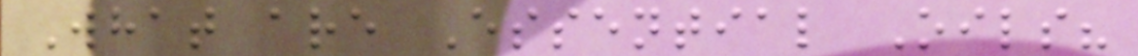What are Essential Oils?
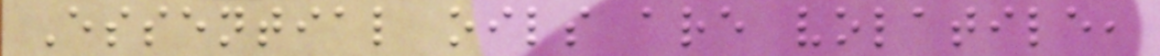Essential oils are volatile,
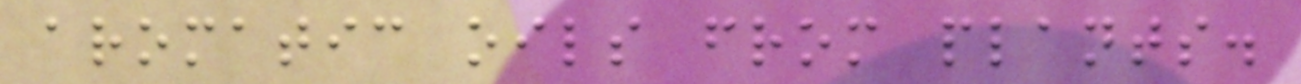aromatic oils from plants.
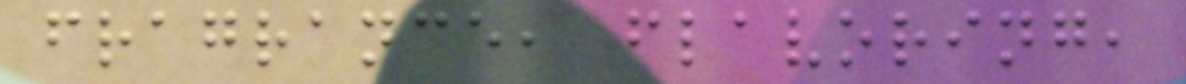fragrance, flavoring,
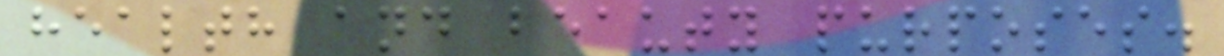health and beauty purposes.
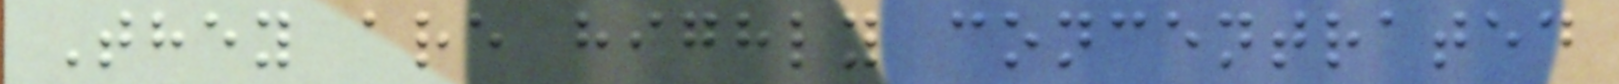They are highly concentrated
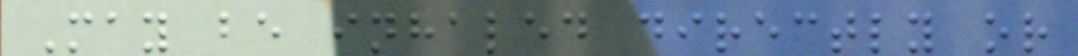May be inhaled directly or
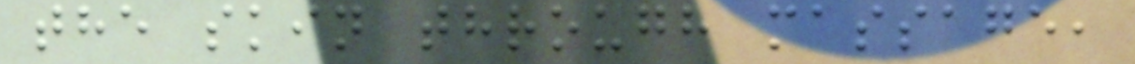the skin through massage,
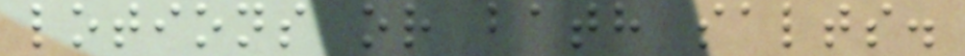lotions or bath salts.
